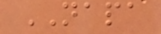NAPA
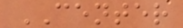CENTER
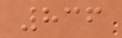836
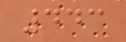443
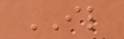IL
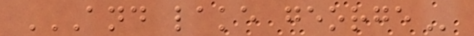AND LAKE GEORGE
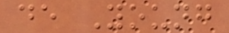de Young
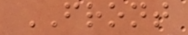FRONT
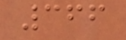366
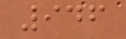946
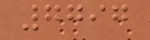7797
